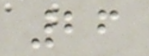26
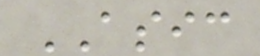ASIC
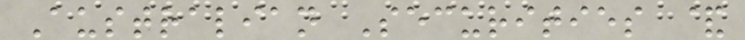Australian Securities &
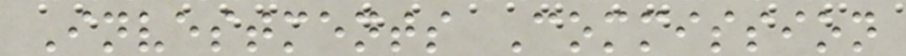Investments Commission
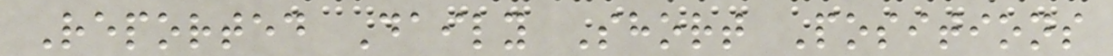Reported Daily Short Positions
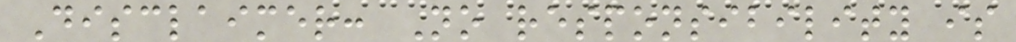Disclaimer: No responsibility is
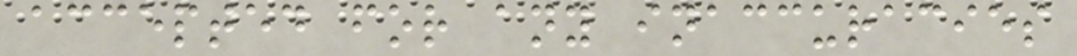accepted for any inaccuracies
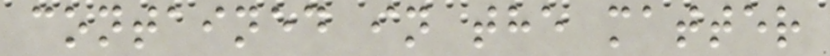contained in the matter
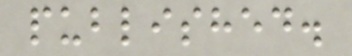published.
